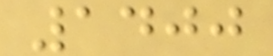1400
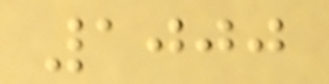1000
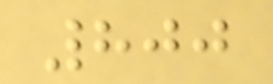800
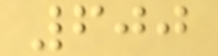600
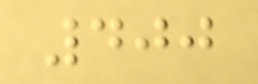400
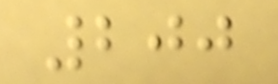200
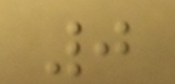0
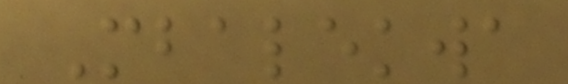Mbalekwa
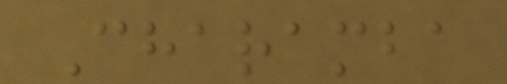Charamba
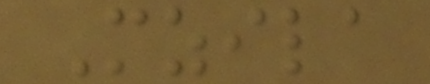Mzila
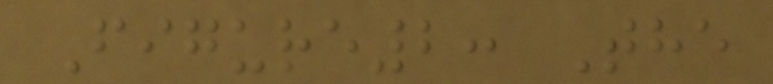Figure2: The
